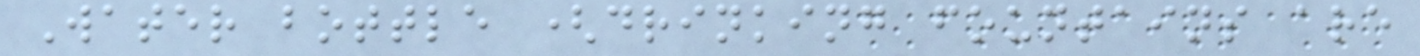Water bottle (drinking fountains are
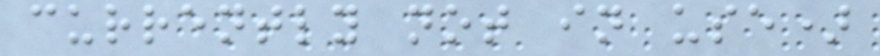currently not in use)
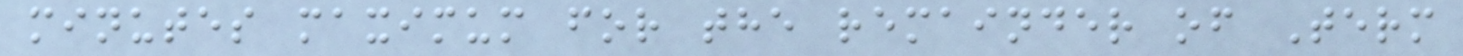minutes maximum for the remainder of Term
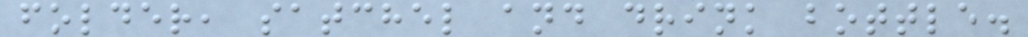folder, satchel and drink bottle.
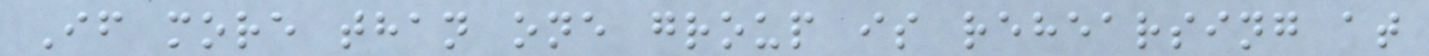If more than one group is rehearsing at
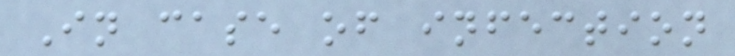In case of infection
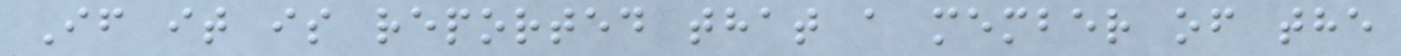If it is reported that a member of the
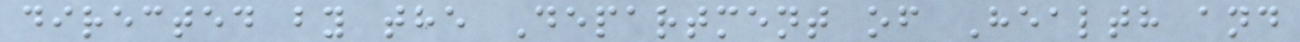directed by the Department of Health and
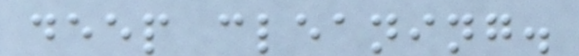deep cleaning.
